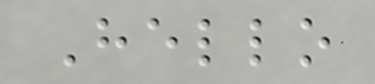Hello
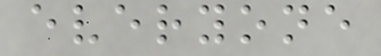everyone
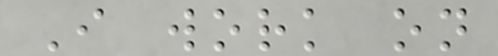I work on
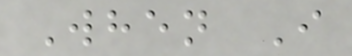When I
